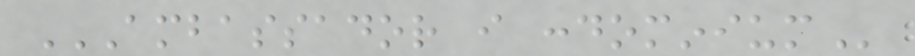AMBASSADOR I CONDOMINIUM
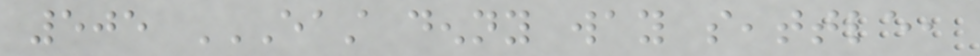505 EAST DENNY WAY SEATTLE,
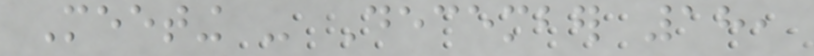Meeting - December 18,
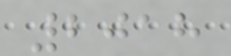2018
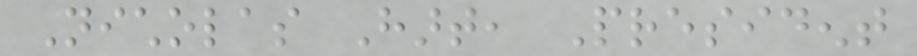Nicholas Hart, President
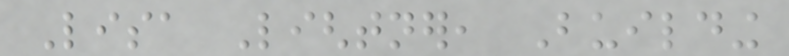Lisa Lightner, Building
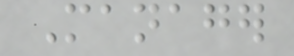Manager
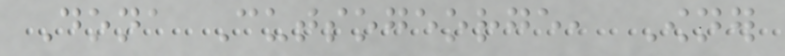Dona Cutsogeorge, Owner
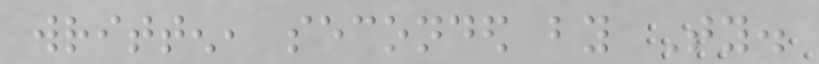written, seconded by Ty.
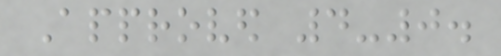Approved 4-0.
